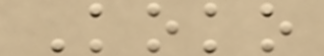Koko
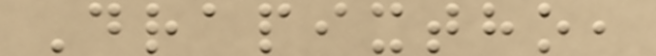Drapixtho,
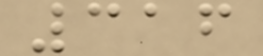316
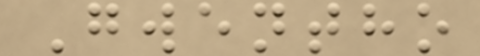Gwentho
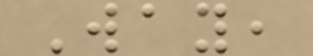Way,
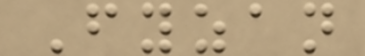Fyzan
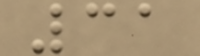31
